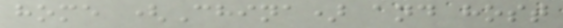home (China) and host
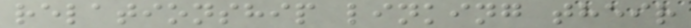relationship linking their
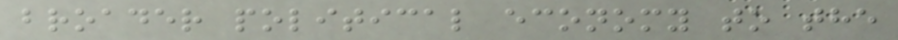broader political economy to the
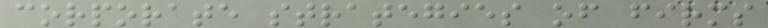corporate strategies of firms
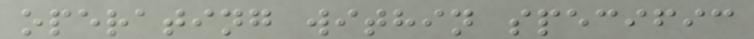operating within specific
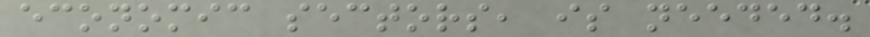economic sectors, is needed.
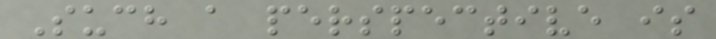Such a perspective is
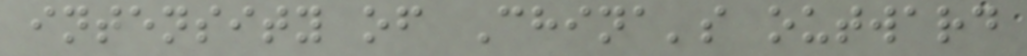intensity of China's outward
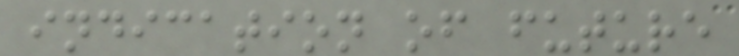indication of future
